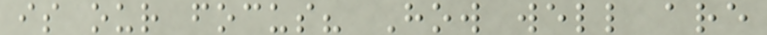is our focus? How well are
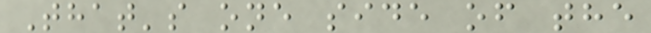That's one side of the
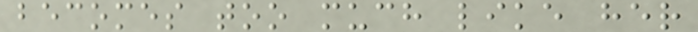becomes too much like her
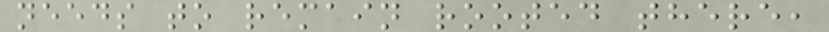needs to remain rooted there,
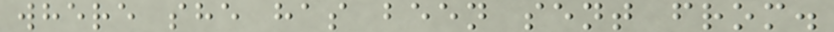where she has been sent from.
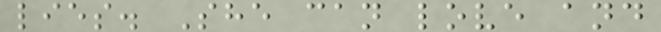lies. She can love and
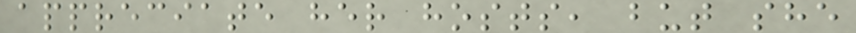appreciate her hosts, but she
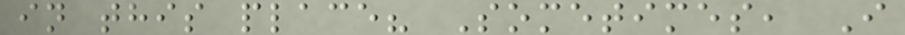in this place? Sometimes, I
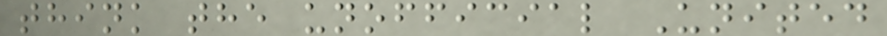think the unofficial United
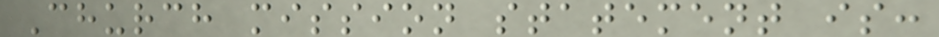Church mission statement is:
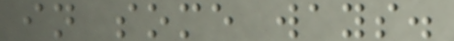in some ways.
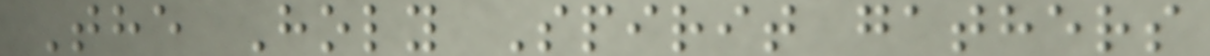The Holy Spirit gathers
